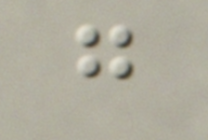g
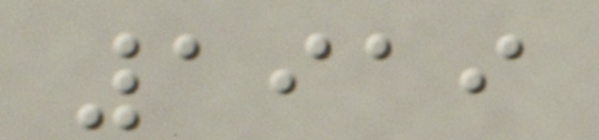1919
